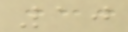10
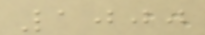1000
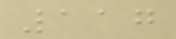117
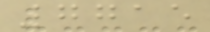7715
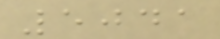5041
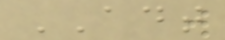ADT
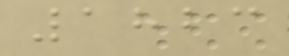1823
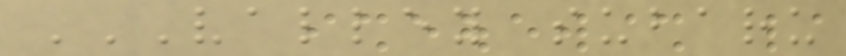VALLEY SUBARU
